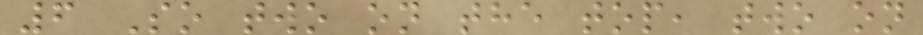6 So two on the top, two on
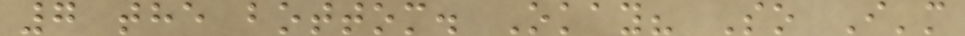7 the bottom. Okay? So I'm
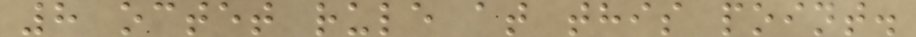8 octet rule at this point.
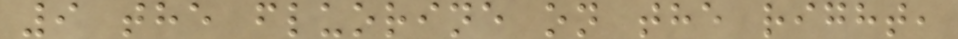9 the fluorine on the right,
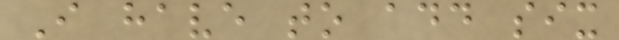I have to add six
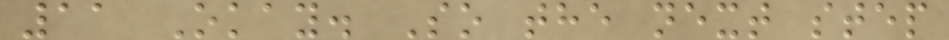11 Okay. So the next step
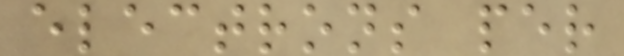electrons per
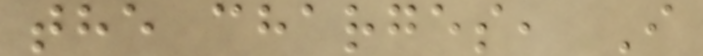the charges, I
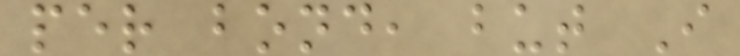per bond, but I
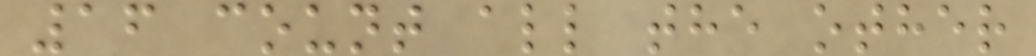16 count all the other
